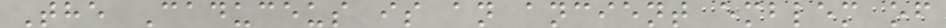The Caduceus is an ancient emblem of
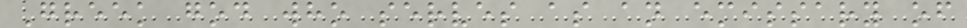Greek god who serves as an emissary of
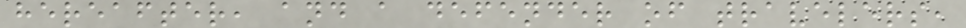hereafter, and a defender of travelers,
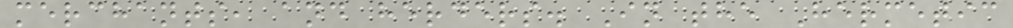merchants, and herders. In the Hermetic
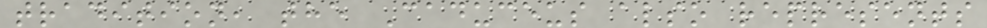tradition, the Caduceus also represents
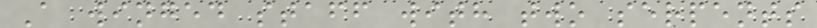A winged staff with two serpents
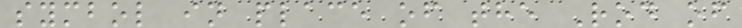symbol in place of the Rod of
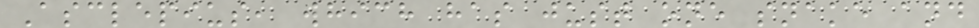Asclepius, which has just one snake and
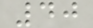40
